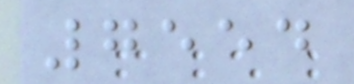7554
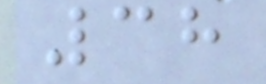38
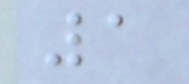1
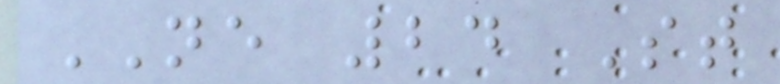NE 24 St
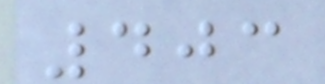403
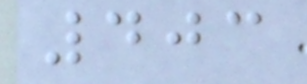403
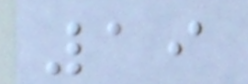19
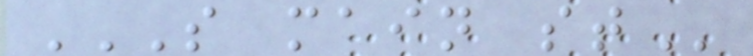S MAIN ST
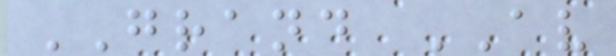GRAND AV
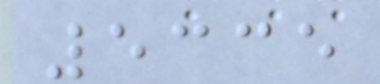5335
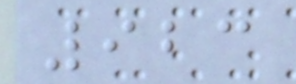923
